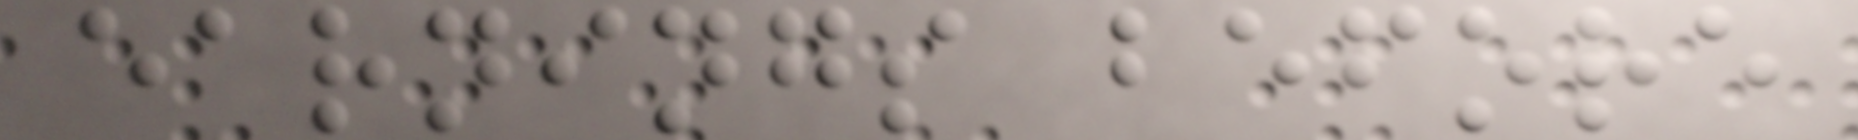earnings before
